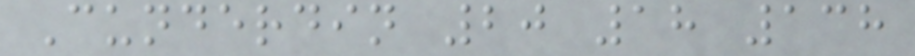Cunderdin 20 18 138
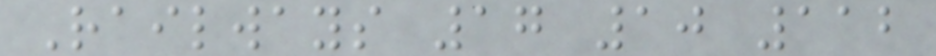Railways 17 10 112
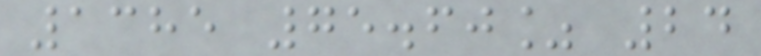1385 75.60% 24
